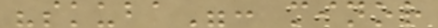"skuba": minor
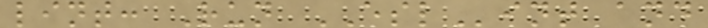lint: Run ESLint and
